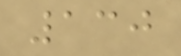130
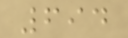694
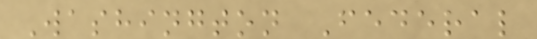Washington Federal
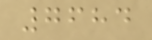7684
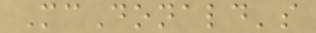McDonald's
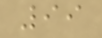99
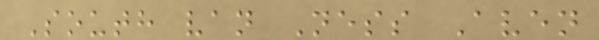South van Ness Aven
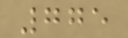775
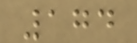174
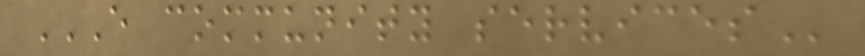E COMMUNITY SERVICES
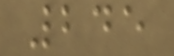245
